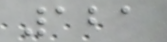121
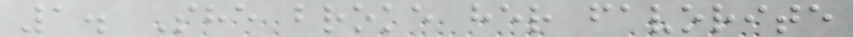1. She broke her favorite
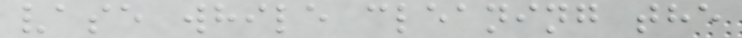vase while cleaning the
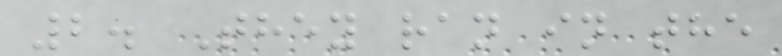2. They ran in the
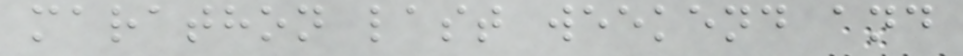marathon last weekend and
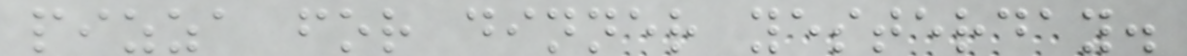pizza for dinner yesterday.
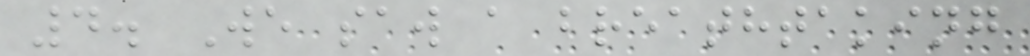4. We saw a breathtaking
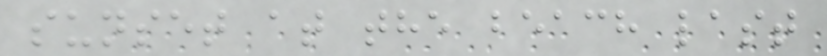sunset at the beach last
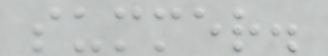summer.
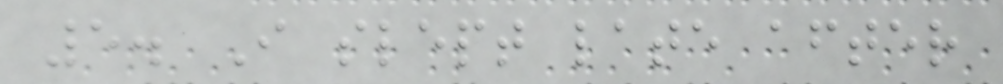5. I slept late after
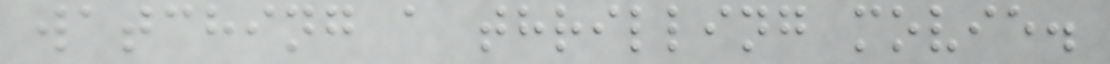watching a thrilling movie.
